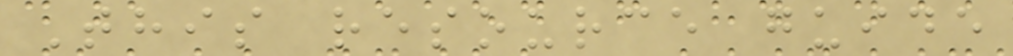This resource guide
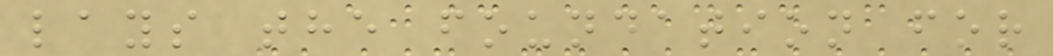lays the foundation for
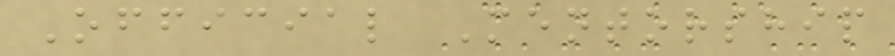Official Mentorship
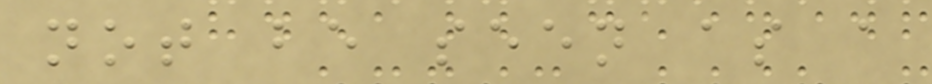not be seen as a
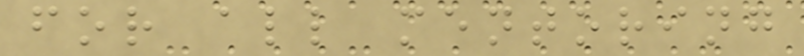for all mentoring
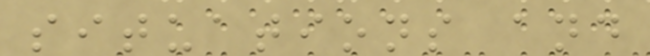situations and
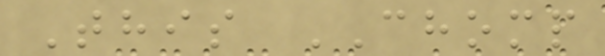This CHOMP
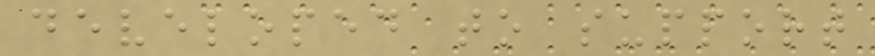developed to support
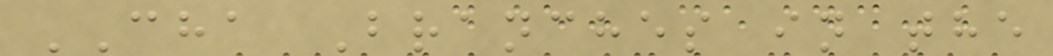CHA Branches in the
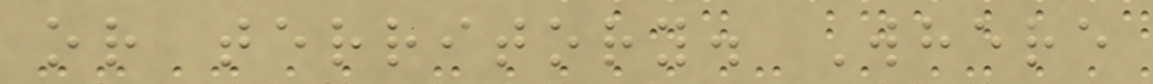or territory. Where
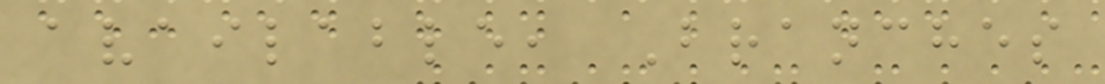available, Branches
